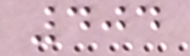404
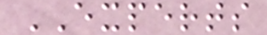EXPERTS
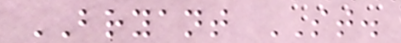BRYANT ST.
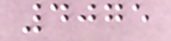4075
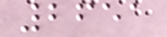2651
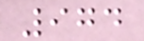974
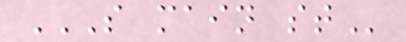S MAIN ST
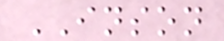INSON
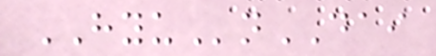HYUnDAI
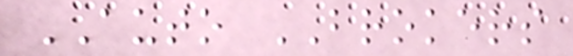AUTO BROKERS
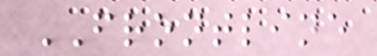FRONTLINE
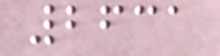2631
